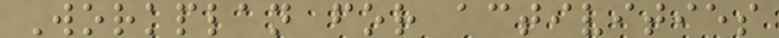Workplan for activities
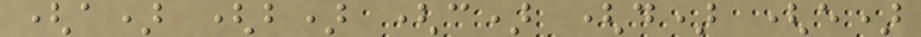(a) (b) (c) (d) (e)
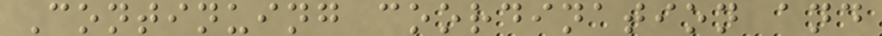Continuing coordination and
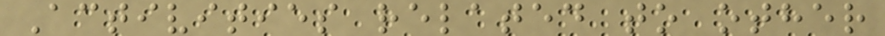Activities related to other
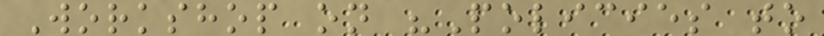Workshop on "Policies to
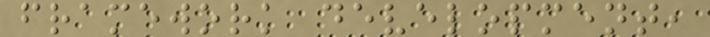framework development,
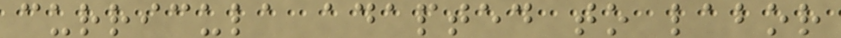curricula adapted to labor
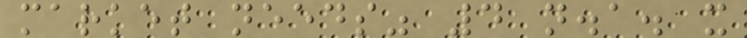market needs" 4 n.a. x
